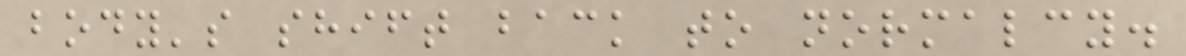body's shift back to normalcy.
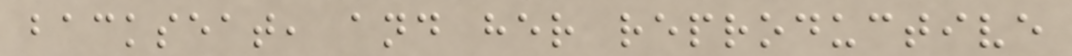backseat, and her reproductive
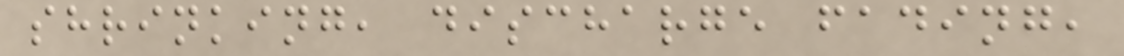shrinking, discharge fading,
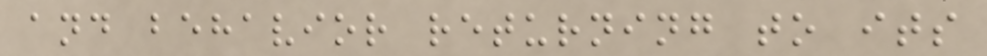and behavior returning to its
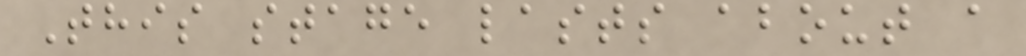This stage lasts about a
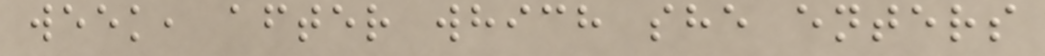week, after which she enters
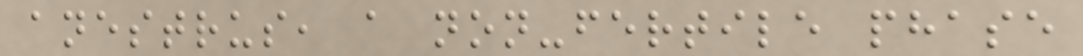anestrus, a non-fertile phase
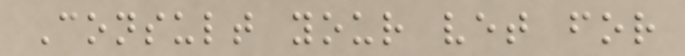Consult your vet for
